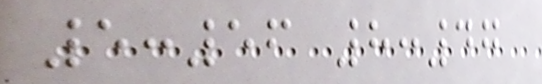5:56 8:47
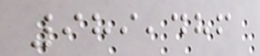989,486
